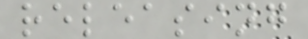releasing
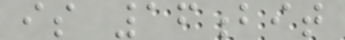is 16bit
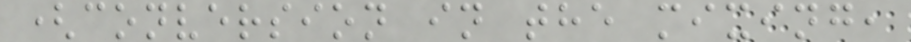(conversion in the mixing,
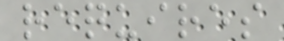requires
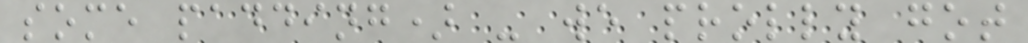some padding) - we prolly got
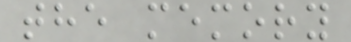the memory
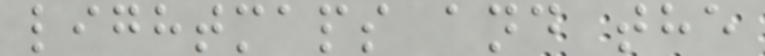lightmaps and the
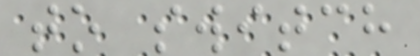to switch
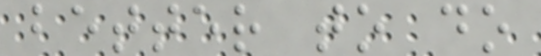better to do
